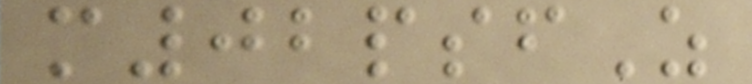m02psfZ
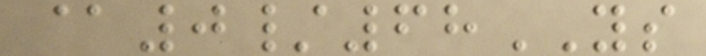@0/68YS
